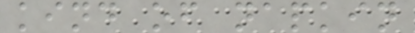kind of napkin
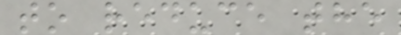to reduce the
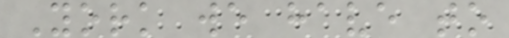York we have to
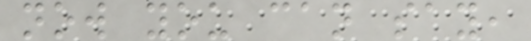now you can say,
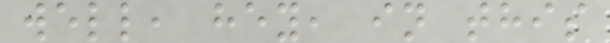well, hey, in this
